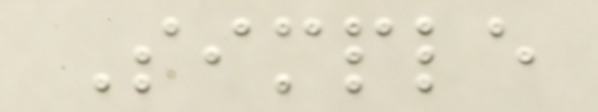Simple
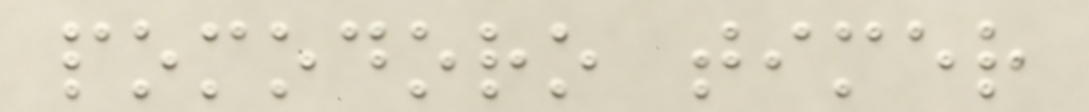pomodoro timer
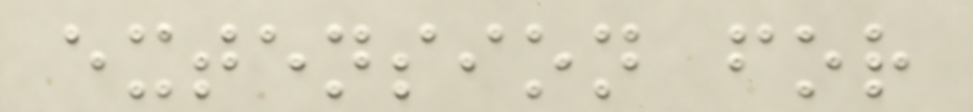extension for
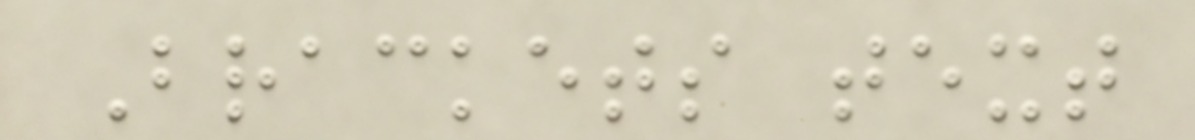Brackets text
